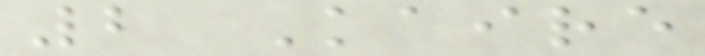2 Kaire
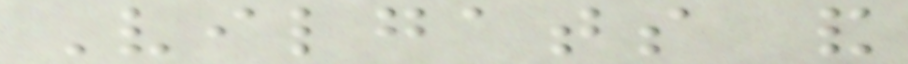Vilgats and
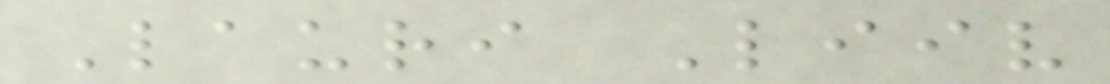Lauri Liiv
